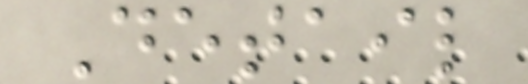Detail
